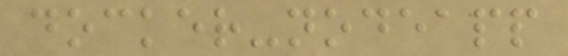docker-nodeapp
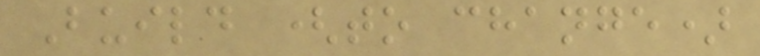Build (to change)
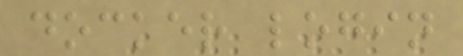docker login
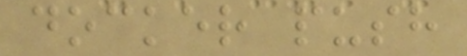docker push
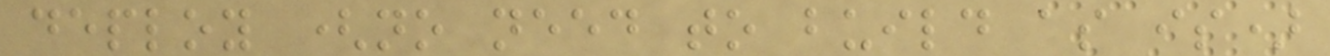deploy (no need to build as is)
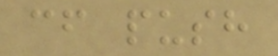cf push
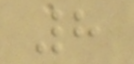8
